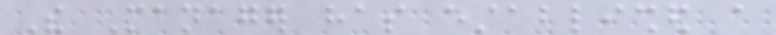The Manager has established a
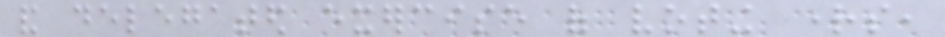and delegated exercise of voting rights,
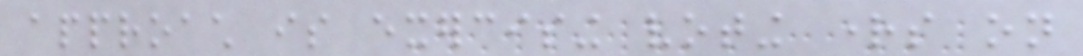approach is exercising voting rights on
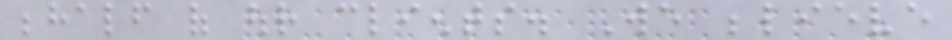behalf of our clients. We believe
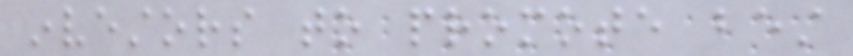investors to promote best
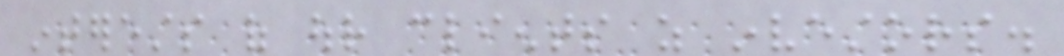interests of our clients as investors.
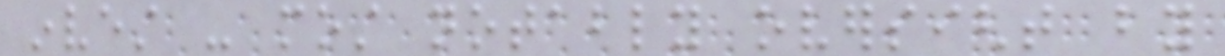invest - most notably oversight by
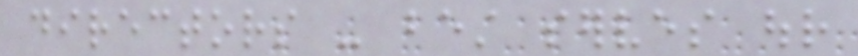directors - best serves our
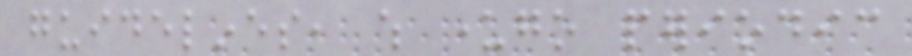guidelines, which undergo periodic
